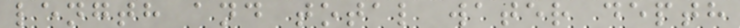length and total water depth
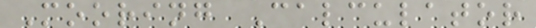Mooring Calculator
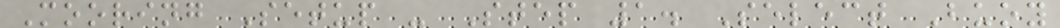Mooring Setup - Step 1. Select Buoy
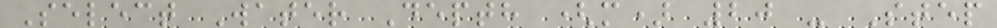Select Water Depth (m) 20 - Step
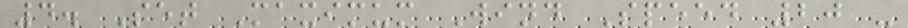4. Set Maximum Wind Speed 20 -
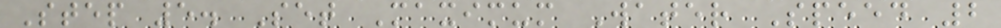Step 5. Set Maximum Water Speed 2
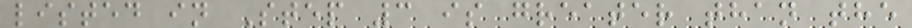listed in Step 3 is greater than the
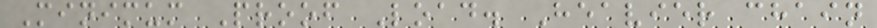Minimum Proof Load. Heavier chain
